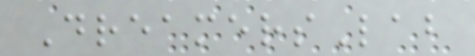DreamersLab
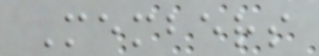Members
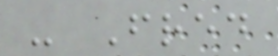- Fred
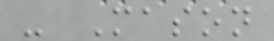- Mason
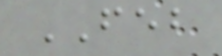FEB
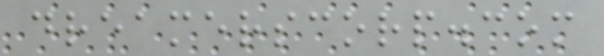dreamerscorp.com
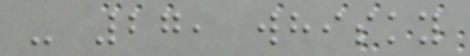- 27, whisky
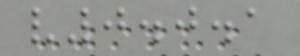v0.0.1
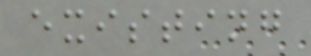existing
